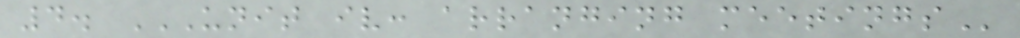4. UNIT IV: ARRANGING MEETINGS
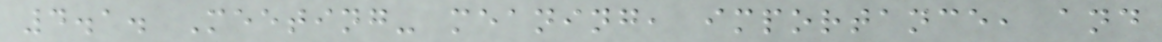4.1. Meeting- meaning, importance, and
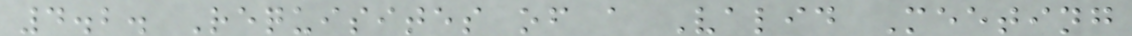4.2. Requisites of a Valid Meeting
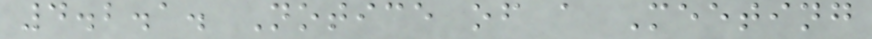4.2.1. Notice of a Meeting
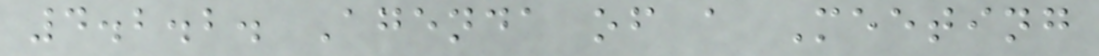4.2.2. Agenda of a Meeting
